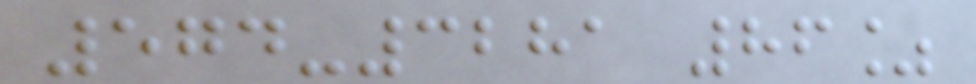574-3281 86%
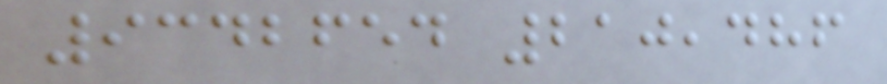9342654 210,486
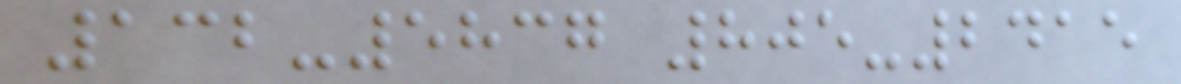132-5837 805-2415
